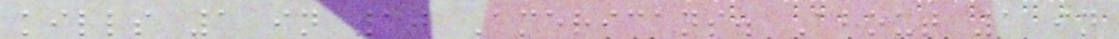kills 1 in 10 Americans. About 1 in
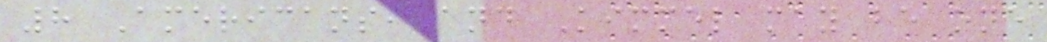8 Americans, and Kimmel may be one
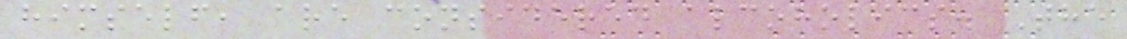himself, are considered alcoholics. The
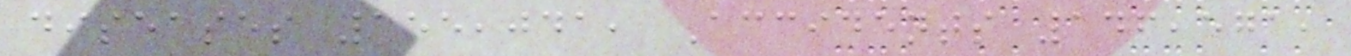diseases 155,041, Accidents 146,571,
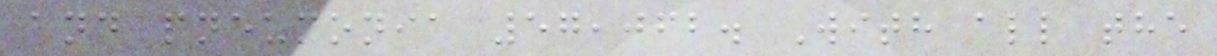and pneumonia 57,062. With all the
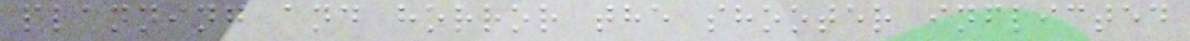planning and horror the shooter inflicted
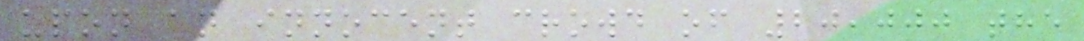upon an innocent crowd of 20,000 the
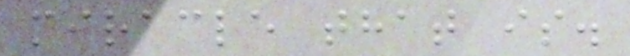miracle that is.
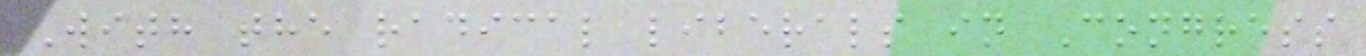With the radical liberals in Congress
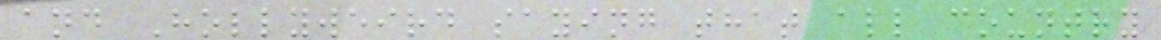and Hollyweird saying that all country
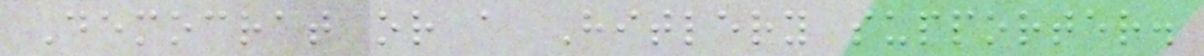Democrat or a Hitlery supporter.
